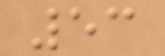53
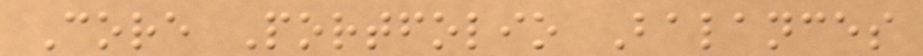Core Portfolio Balances
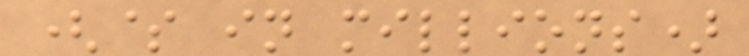($ in millions)
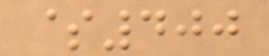$400
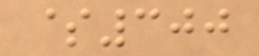$300
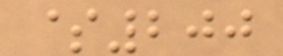$200
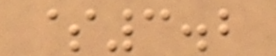$3.2
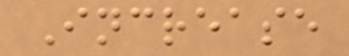Increase
